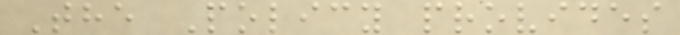The Policy provides
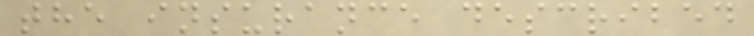the insurance described
